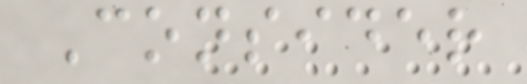Consider
